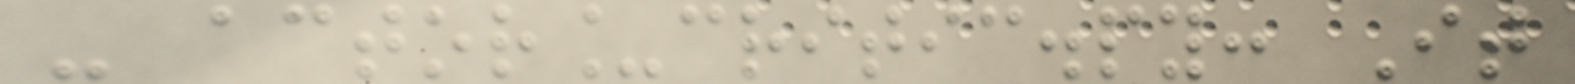- actor_critic.py: It
